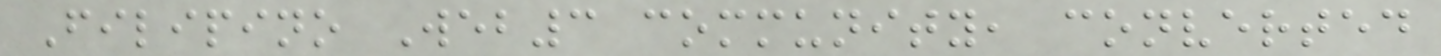Filipino Web3 community, converted
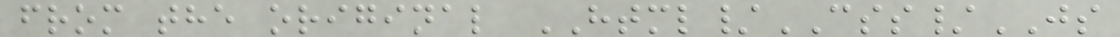from the original HTML/CSS/JS
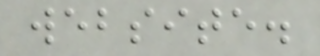website.
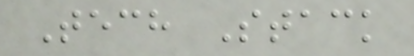Tech Stack
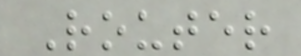Router
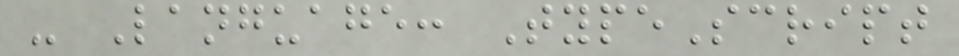- Language: TypeScript
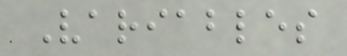Variables
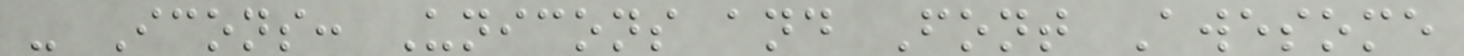- Icons: Unicons and Font Awesome
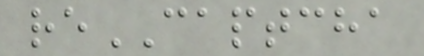reCAPTCHA
